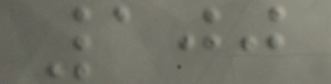100
